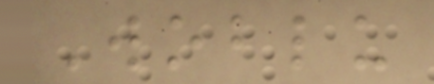Woblu
